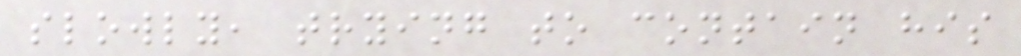slowly, trying to contain his
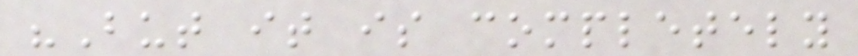"But it is completely
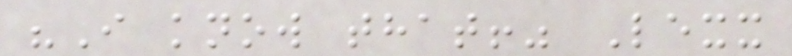"I know that!" Lexx
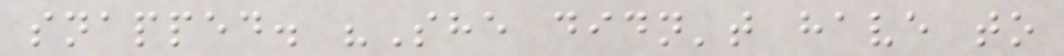snapped. "She didn't have to
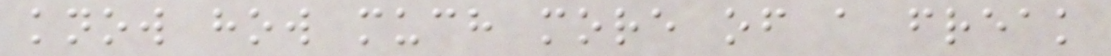know how much more of a freak
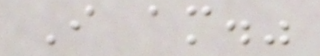I am."
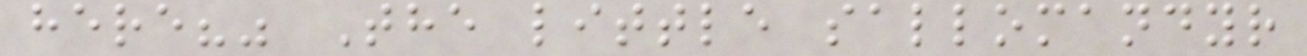here?" The little sallomandyr
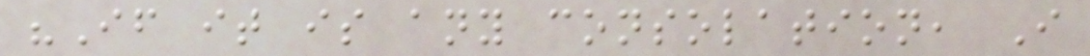"If it is any consolation, I
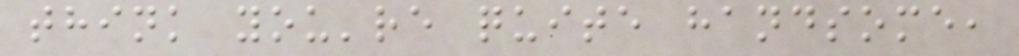think you're quite handsome,
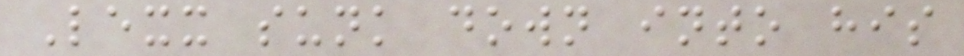Lexx sunk down into his
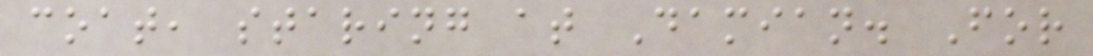coat, staring at Damian. For
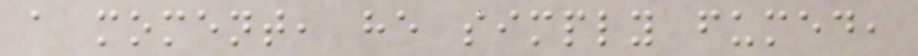a moment, he simply fumed,
